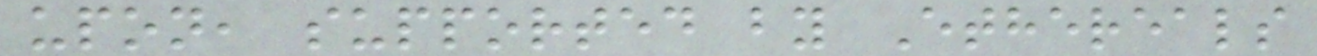upon, supported by Ethereals
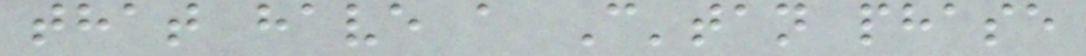that have a C'tan phase
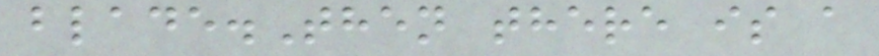blade.Then there is a
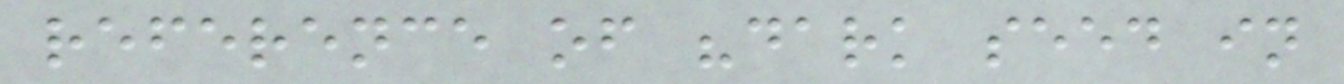reference of "dark seed in
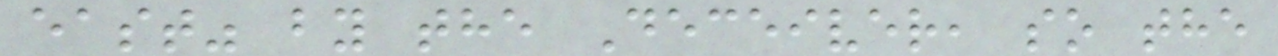east" by the Deceiver, so the
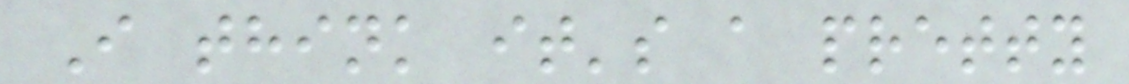I think it's a pretty
